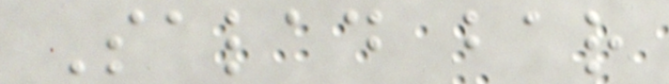Salad bar
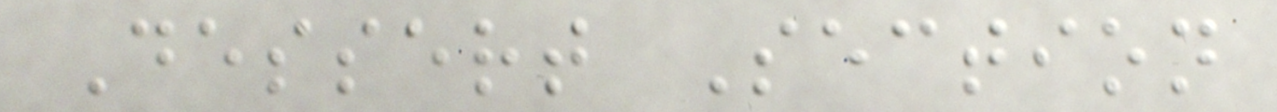Dessert Section
